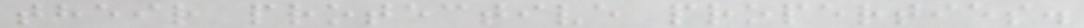their protective properties.
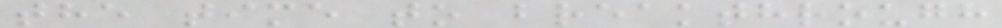the time to breakthrough
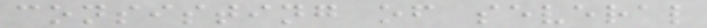consisting of several
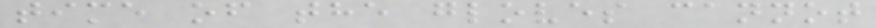time of the gloves cannot
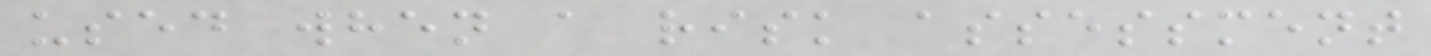used when a risk assessment
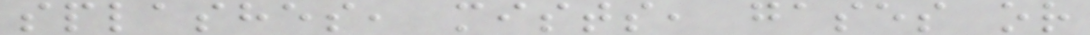splashes, mists, gases or
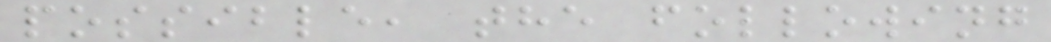possible, the following
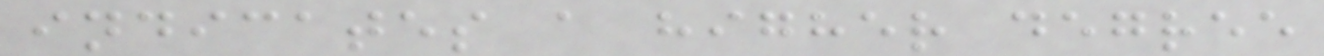indicates a higher degree
